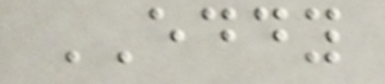EDDY
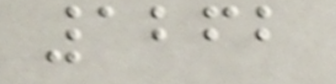1262
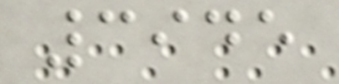3945
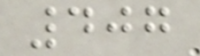407
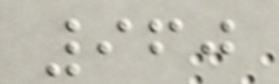960
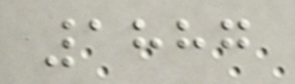1887
